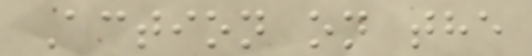Action on the
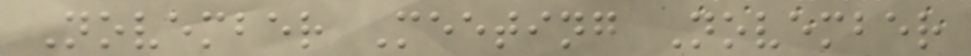November Meeting November
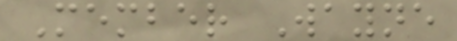Member Wayne
